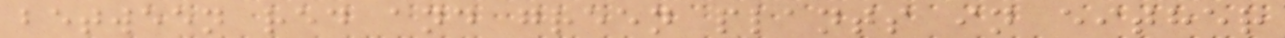between red and green plants in either
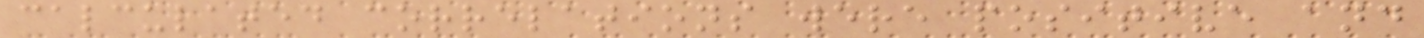calculated correlations were positive and
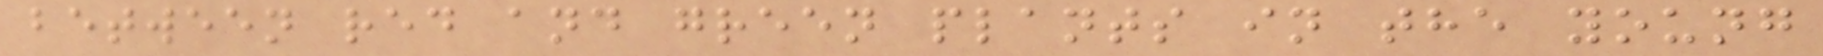between red and green plants in the young
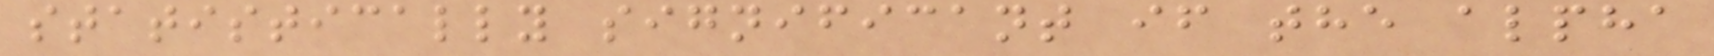statistically significant if the alpha
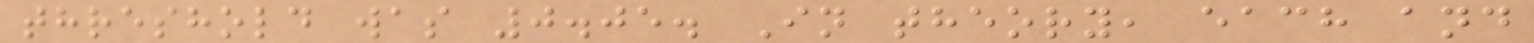threshold was 0.05. In theory, each and
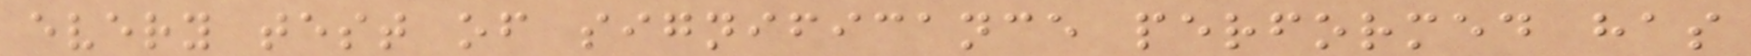every test of significance performed has
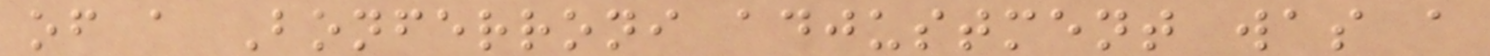of a Bonferroni adjustment was a
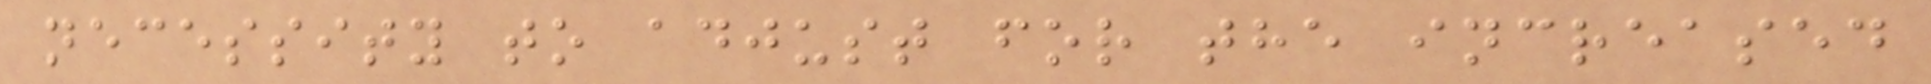necessity to adjust for the increased
